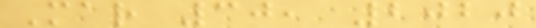Mar 30, 2020
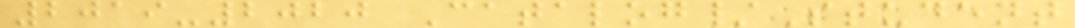2019-2020 Catalog/Student
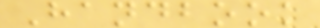Handbook
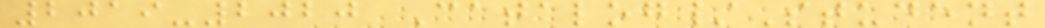2019-2020 Catalog/Student
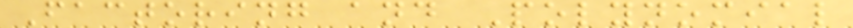Factoring and Polynomial
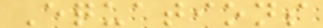Equations
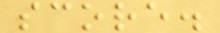score.
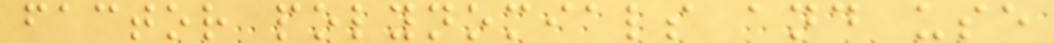factor polynomials and use
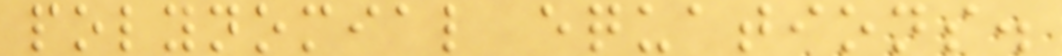polynomial equations.
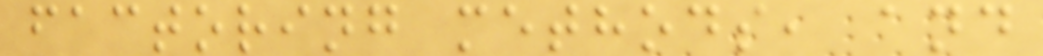factoring methods, and
